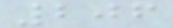206
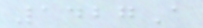1427A
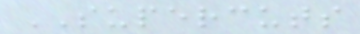SUPERCUTS
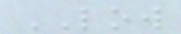LOW
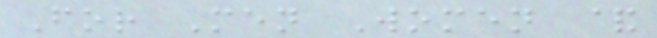For Men Women &
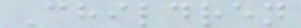Children
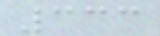333
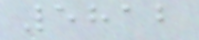5812
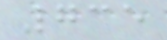735
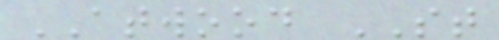ATWOOD ST
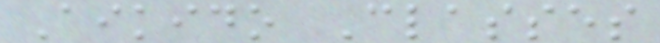Aikido Classes
